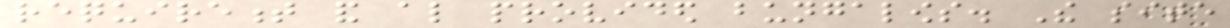requirement and also provided bungalows. The site
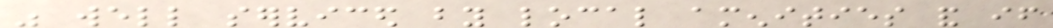was well serviced by local amenities and if
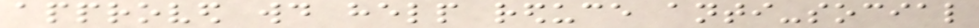approved would help reduce anti-social
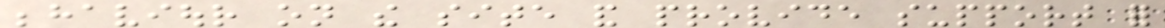behaviour on the site and provide support for
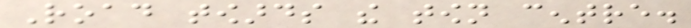Road towards the town centre.
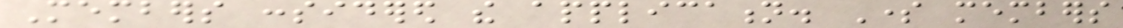Members considered the application. Some members
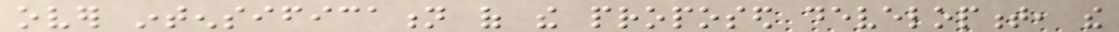over intensification of the proposed development, the
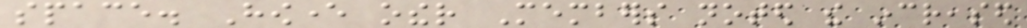space. However other Members noted the increased
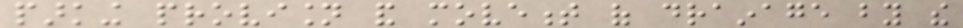parking provision and movement of drainage by the
